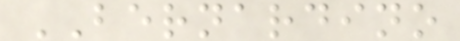BERNARDINO
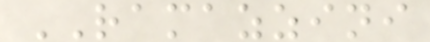RAMAZZINI
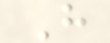H
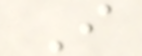I
